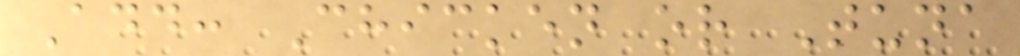Add: Chicken or Tuna
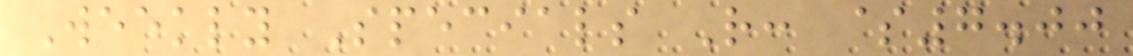Weekly Specials R: $7.00
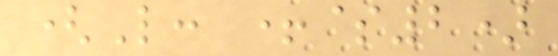(L: +$2)
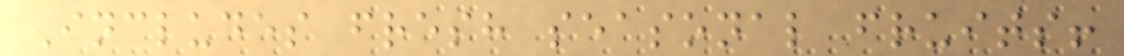Includes fresh seasonal fruits!
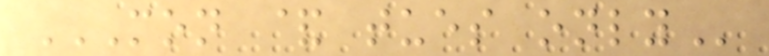MON & TUES ONLY
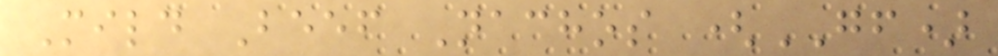Mild Beef Nachos (GF)
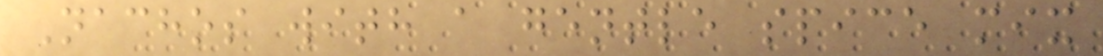Nachos with a gentle spice mix
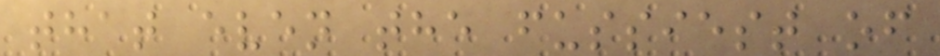that even the fussiest of
